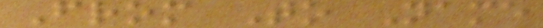From To Name
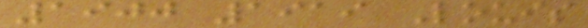1900 1919 Louis
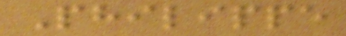Philippe
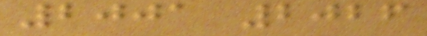2001 2026
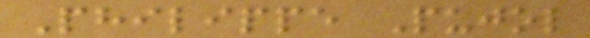Philippe Pujol
